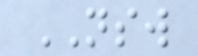NSW
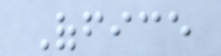Office
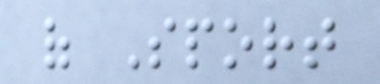of Sport
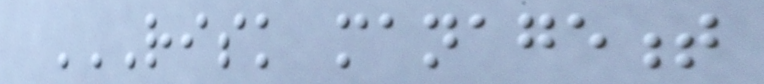RISK MANAGEMENT
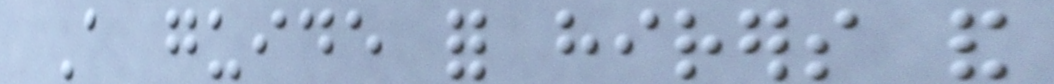A guide for hirers and
